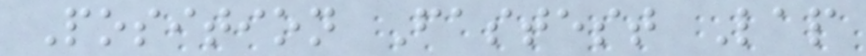Position Fastest Lap
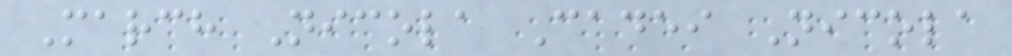March Nicola Cadei Nicola
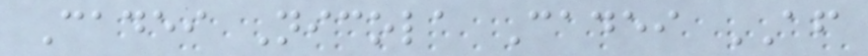Cadei Nicola Cadei AF
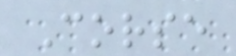Corse
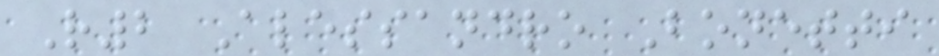R2 Alessandro Bonetti
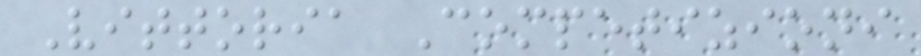Vittoria Competizioni
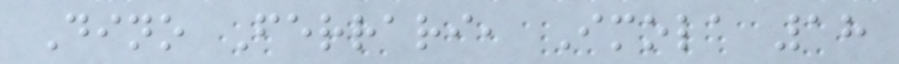Dino Ferrari, Imola 18
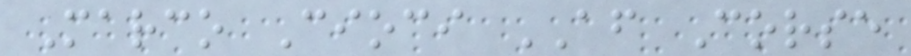Marco Cioci AF Corse
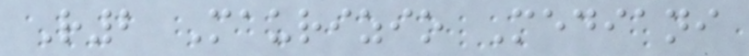R2 Maurizio Mediani
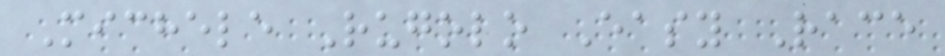Michele Rugolo Easy Race
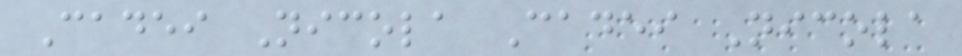Cadei Nicola Cadei Nicola
